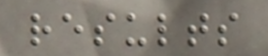results
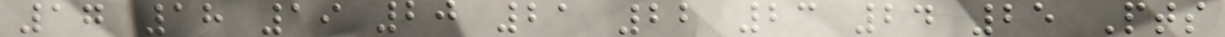17 18 19 20 21 22 23 24 25 Pts
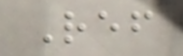Ref
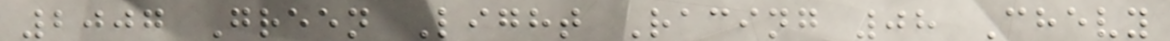2007 Green Light Racing 08 Chevy
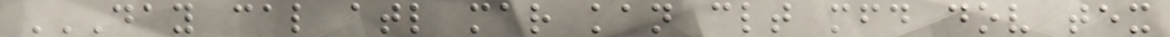DAY CAL ATL MAR KAN CLT MFD DOV TEX
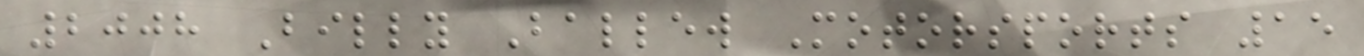2008 Billy Ballew Motorsports 15
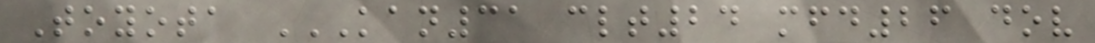Toyota KAN31 CLT24 MFD26 DOV
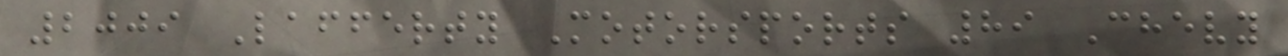2009 Lafferty Motorsports 89 Chevy
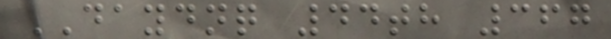DAYDNQ 44th 367
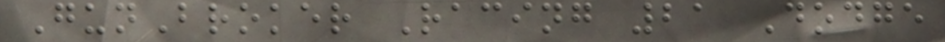GunBroker Racing 21 Dodge
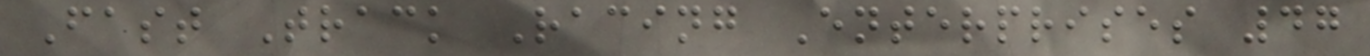Fast Track Racing Enterprises 47
